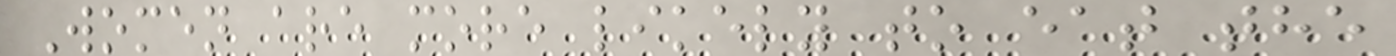Women are more likely to eat the
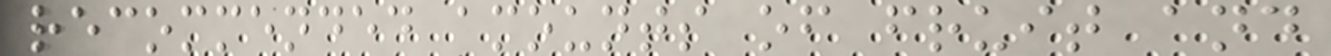recommended amounts of fruit and
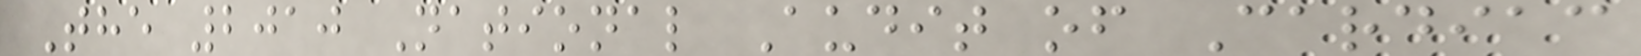The 2010 National Audit of Cardiac
